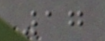17
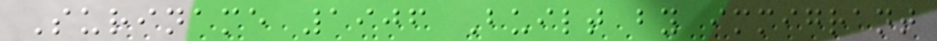Suriname 1906 Built by immigrant
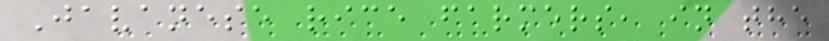Javanese rice farmers, in the
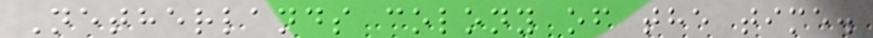Netherlands colony of the time.
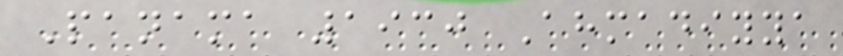Panama 1930 Ahmadiyya
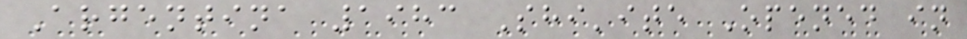Argentina 1983 Shi'ite Opened in
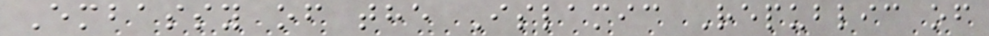Embassy of the Islamic Republic of
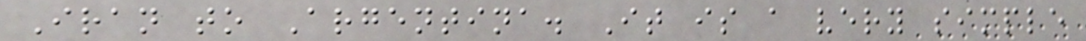Iran to Argentina. It is a very simple
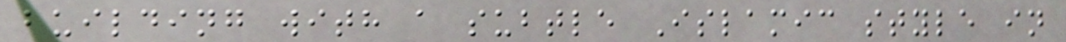building with a subtle Islamic style in
